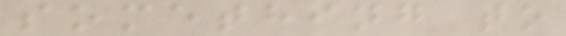something to
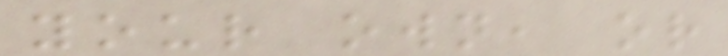your own, or
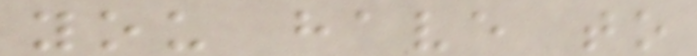you have to
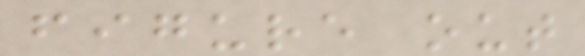figure out
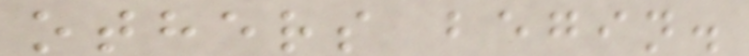others begin.
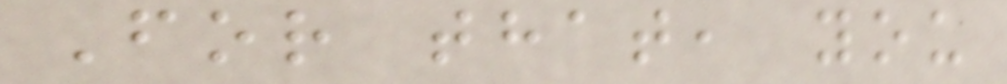For that, you
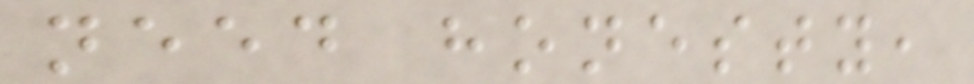need honesty,
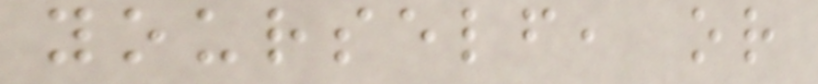yourself, or
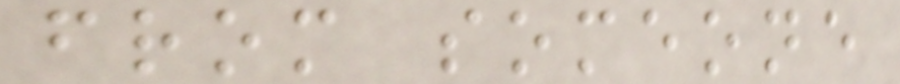from someone
